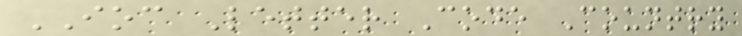IOC Letter Code Country
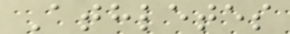Athletes
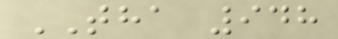THA 948
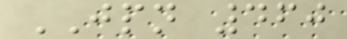JPN 460
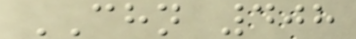CHN 408
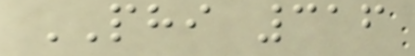PHI 316
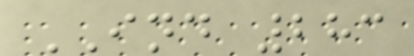IND 283
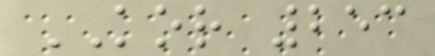KOR 253
